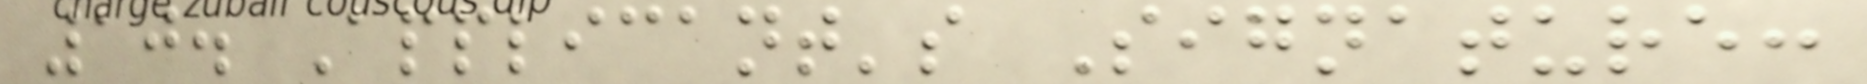10. Applicant's Signature:
